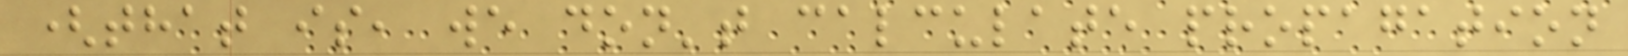(that is, we don't calculate propagation
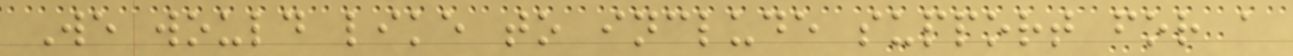We would like to include support for a
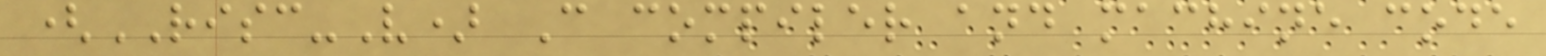(RISC-V) C compiler and machine code
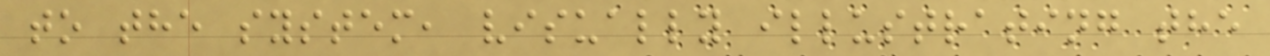to the system, visually illustrating the
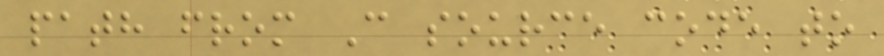path from C source code to
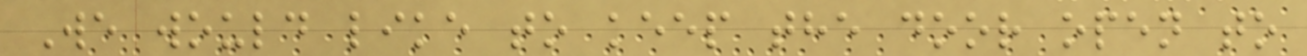We would like to keep the door open to
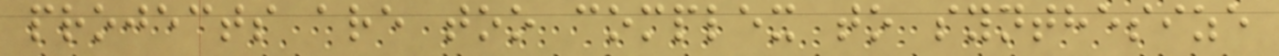projects are too complex to synthesize
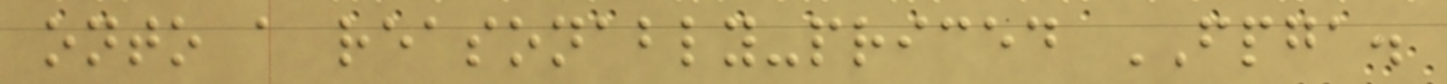onto a reasonably-priced FPGA.
